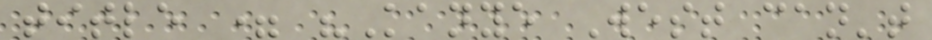title = "Kanye West can't
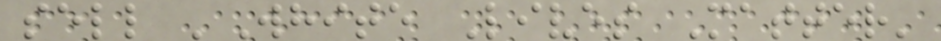sell 'White Lives Matter'
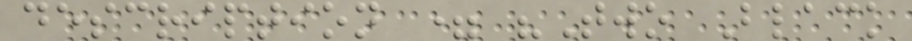description = "Two Black
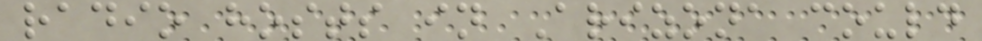radio hosts in Arizona could
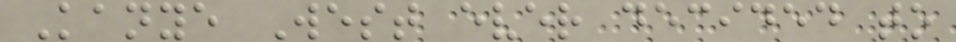Kanye West ever decided to
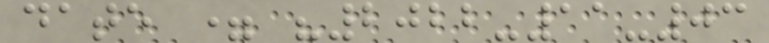date = "2022-11-03
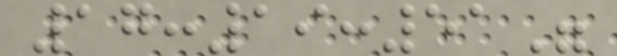17:19:51"
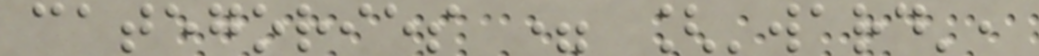categories = ['ward',
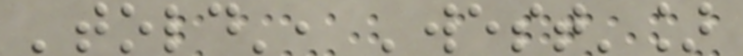'told', 'west']
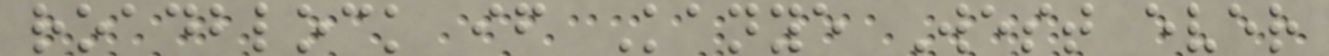roadblock if Kanye West ever
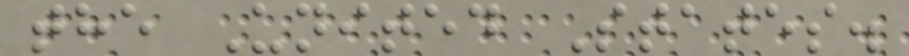the United States.
